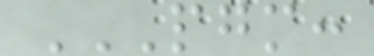PGM:
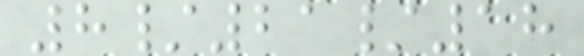8/21/18
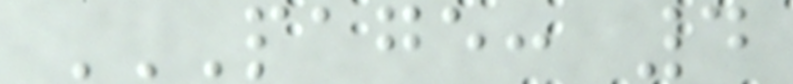PAGE: 4
